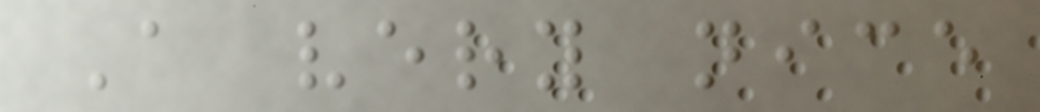A very nice
